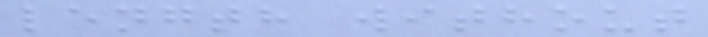length without
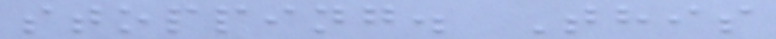stopping. This
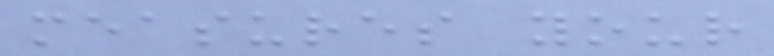measures your
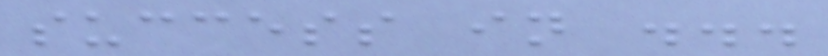success in ...
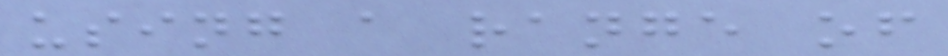using a range of
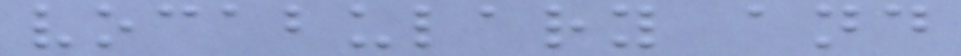vocabulary and
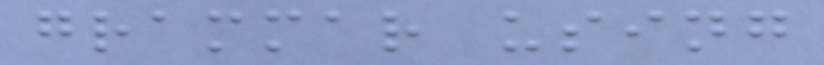grammar using
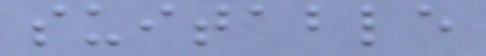suitable
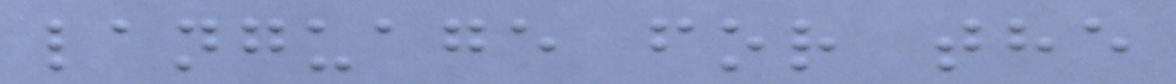language for the
